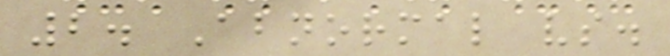2. Abnormal vs.
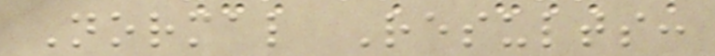Normal Results:
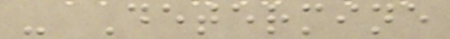- Determine
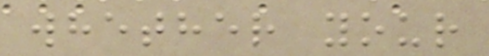whether your
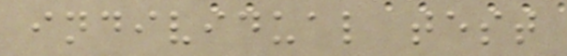individual test
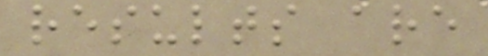results are
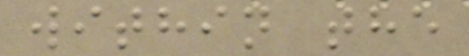within the
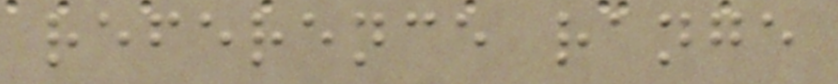reference range
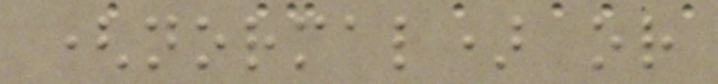(normal) or
